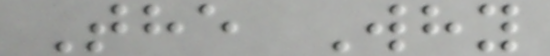The Why
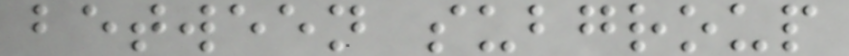between subgroup
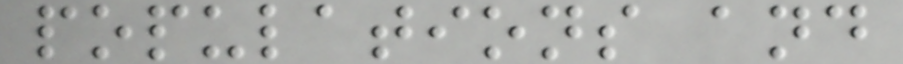populations and
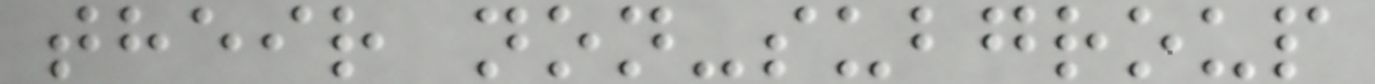their non-subgroup
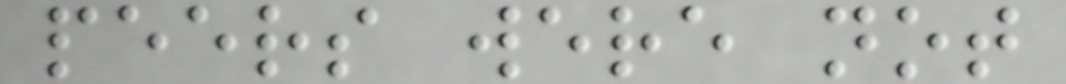peers were not
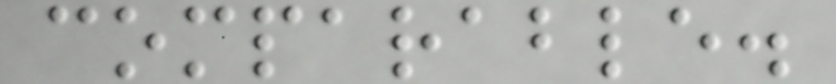comparable.
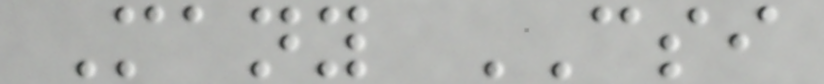Many CSI
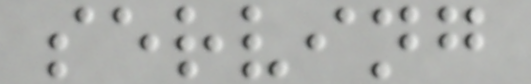serving
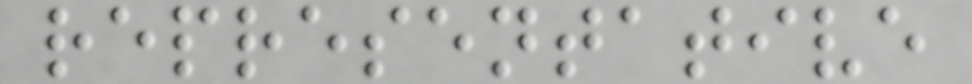representative
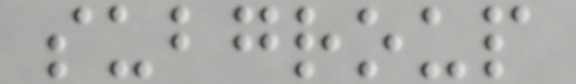subgroup
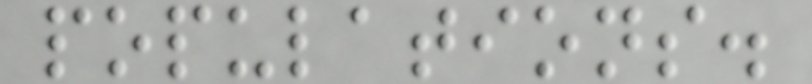populations.
